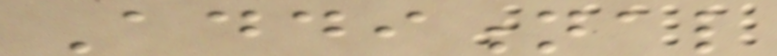Additional
